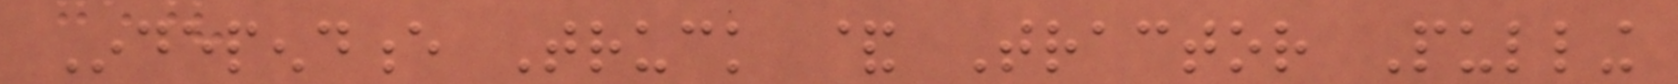Independence Truck & Tractor Pulling
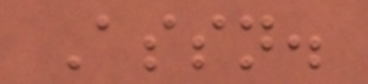Assn.
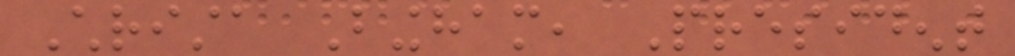Christa Bingham, President
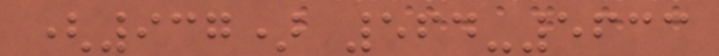(937) 564-5633
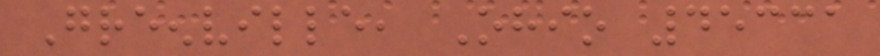Greenville, Ohio 45331
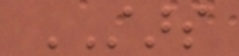STARS
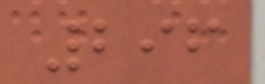296
